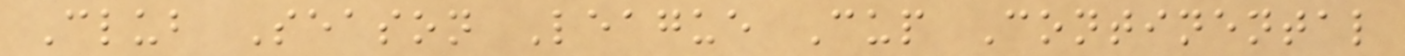Club Season League Cup Continental
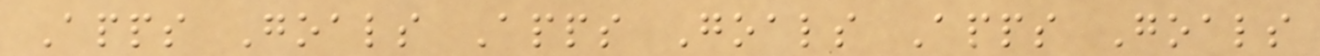Apps Goals Apps Goals Apps Goals
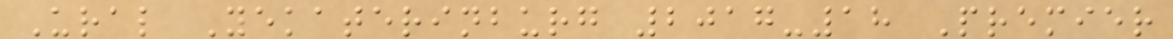Ural Yekaterinburg 2017-18 Premier
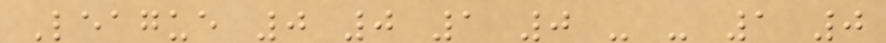League 0 0 1 0 - - 1 0
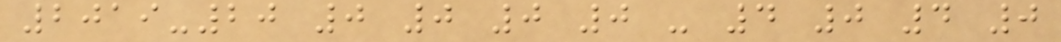2019-20 0 0 0 0 - 4 0 4 0
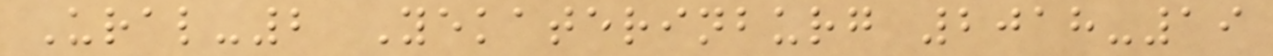Ural-2 Yekaterinburg 2018-19
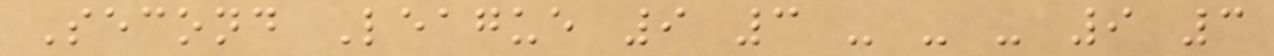Second League 9 3 - - - 9 3
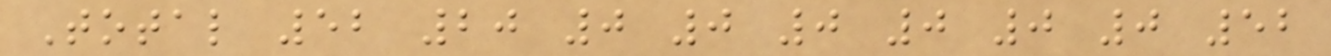Total 52 20 0 0 0 0 0 0 52
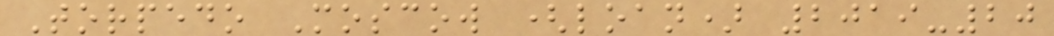Torpedo Moscow (loan) 2019-20
